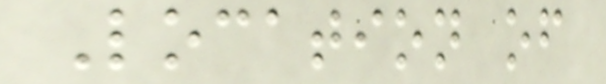Location of
